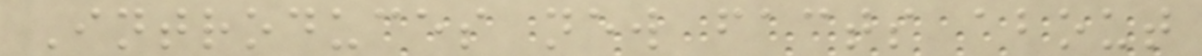Introduces new facts about
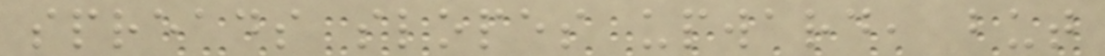spreads slopes upward, but
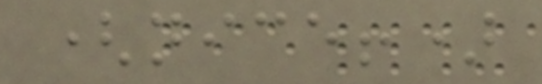(nice!)
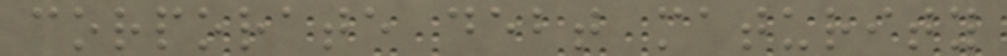corporate debt maturity
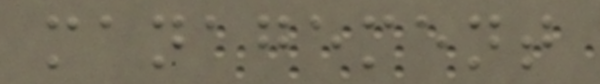management
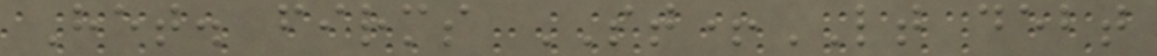Het. firms ST+LT debt
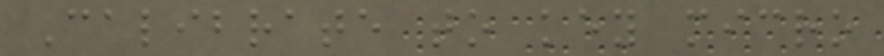Calibrate to key micro
